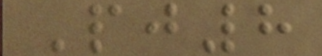Pj8
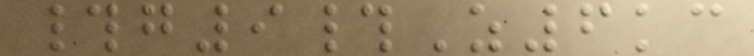#g9#Z6kc
